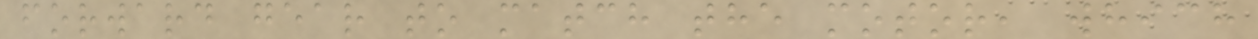forward gear to match the motor, which
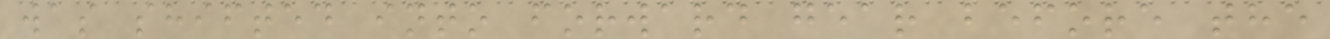was shifted into forward gear before the
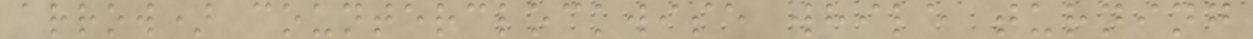arrow) counterclockwise while turning
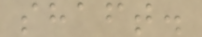shaft.
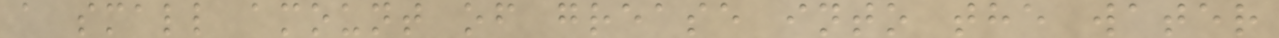a small amount of grease into the water
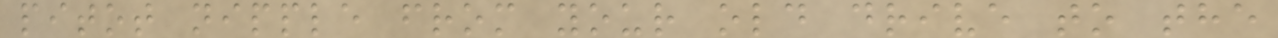pitot nipple from your old drive to the
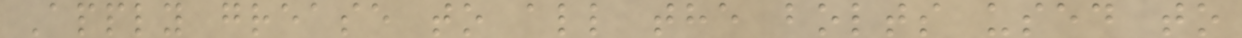Apply grease to all the bolts used to
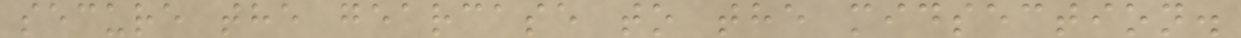secure the gearcase to the midsection.
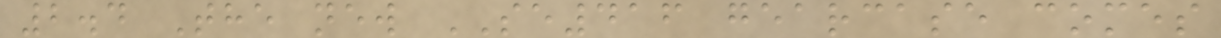2.4 The new SE416 gearcase comes
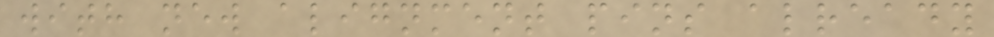with new alignment pins already
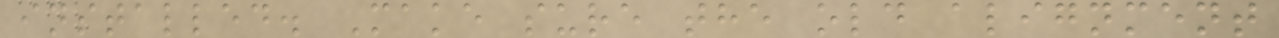installed. Make sure the old alignment
